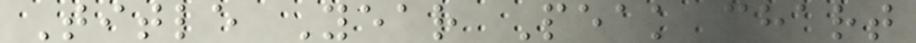Title Year Peak chart
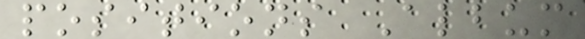positions Album
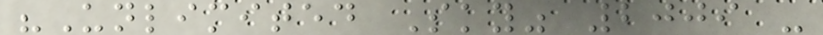"Unlimited Sky" 2009 -
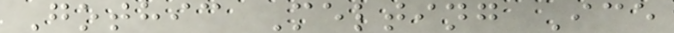Gothic Melting Ice
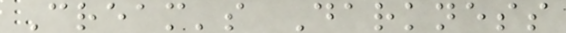Cream's Darkness
